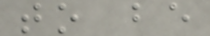to be
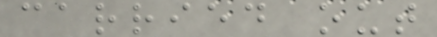carried out
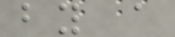by a
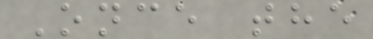Once the
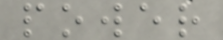power
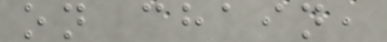on chain,
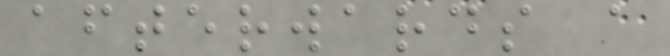afterwards a
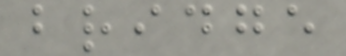bridge
